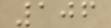106
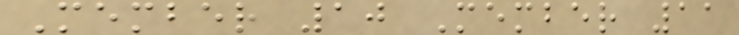Member 10 Member 11
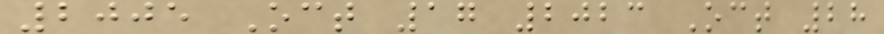2005 Oct 17 2023 Oct 28
